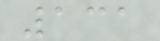131
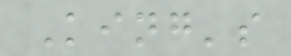King's
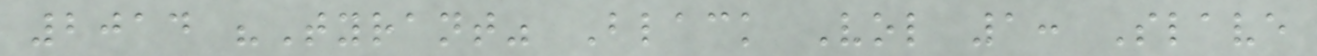2014 "Tyrant" Black Vol 1: Slave
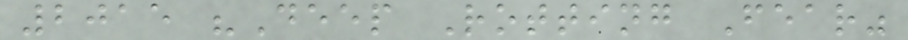2015 "Deep Rotting Fear"
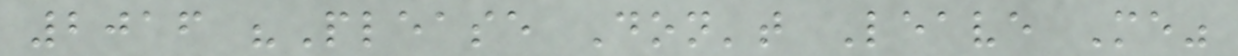2016 "Please Don't Leave Me"
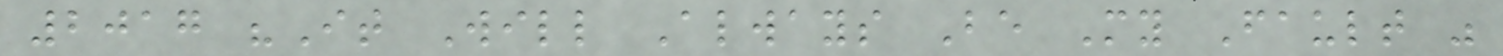2017 "It Will Always Be My Fault "
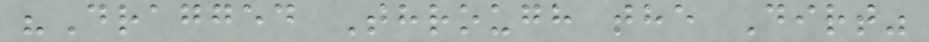"Dragged Through the Dirt"
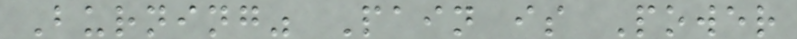Burning" Pain is Power
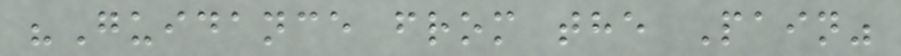"Guidance from the Pain"
